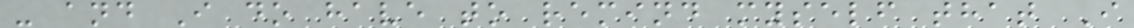- and I do have to remind myself that I
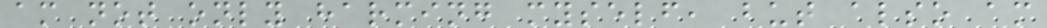am not only harming myself, but also am
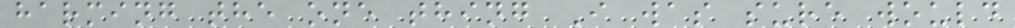harming the one thing I was sure would
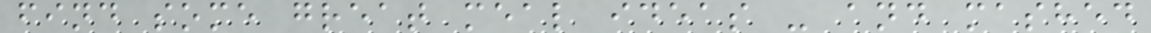find some great meal ideas - and mashed
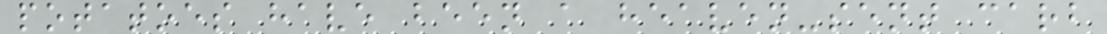potatoes have been a heaven-sent carb
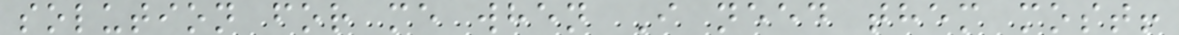solution for me when I need them most!
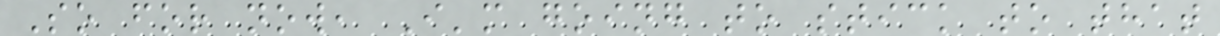So for now, I'm going to stick to that
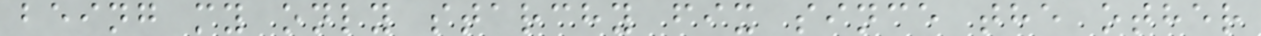being my only starchy fix since the other
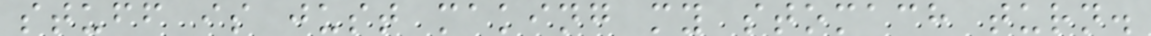stuff is just making my stomach turn.
